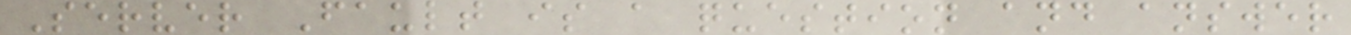Server Fault is a question and answer
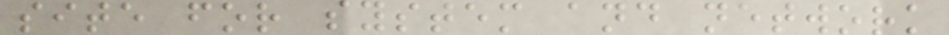site for system and network
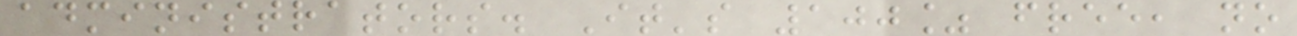administrators. It's 100% free, no
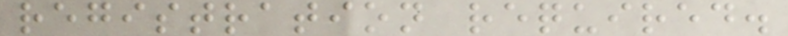registration required.
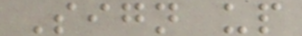Sign up
